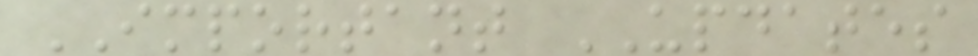IMPORTANT UPDATES
